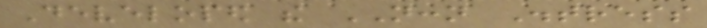Developed the NCCN Distress
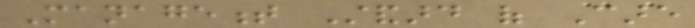Management Standard of Care
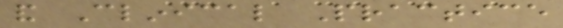and Clinical Practice
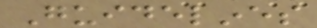Guidelines
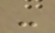-
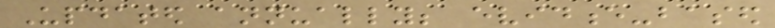Updated annually; evidence-based
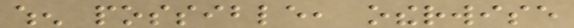when possible, otherwise
